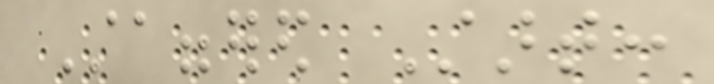Staggered Start:
